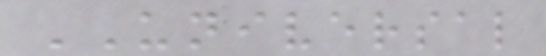UNIVERSAL
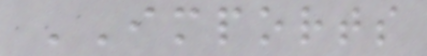IMPORTS
